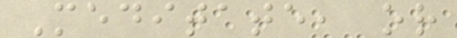Meditate, or
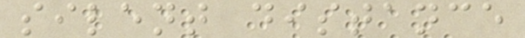silent distance
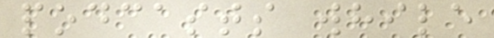podcasts while
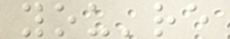you're
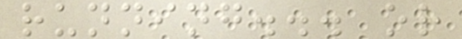running... or
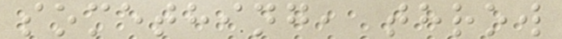something, throw
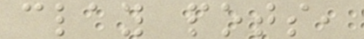clay pots,
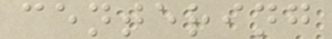centering
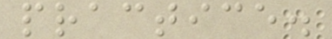practice.
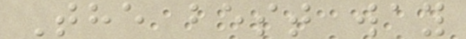The best way
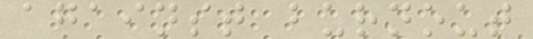against burnout
